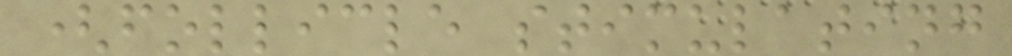(follicle stimulating
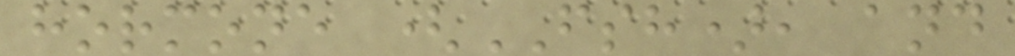hormone (FSH), and
